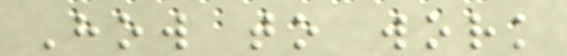How to work
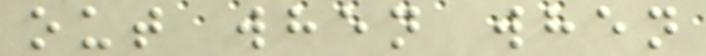out when when
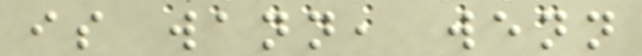is wann, wenn
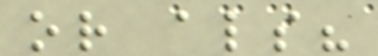or als?
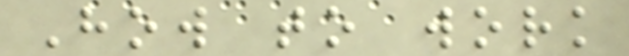How to work
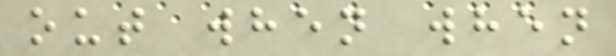out when when
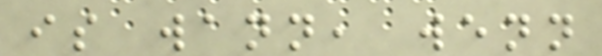is wann, wenn
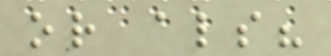or als?
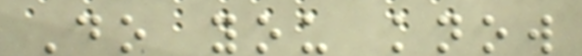Do you know
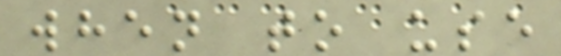when to use
